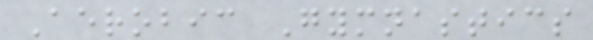Aerobic Gymnastics
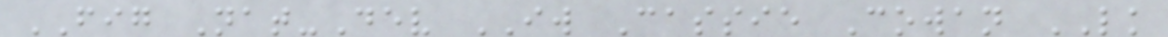FIG Nat-Dev IW Cassie Cowan LK
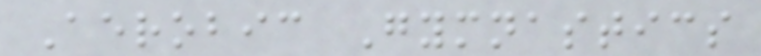Aerobic Gymnastics
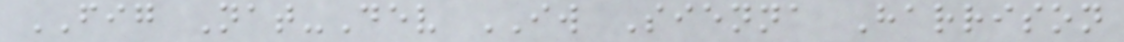FIG Nat-Dev IW Sienna Harrison
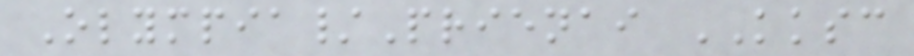Olympia/Prienai KKSC
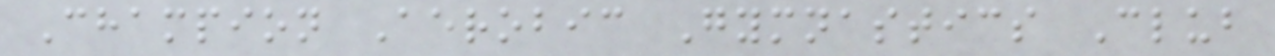Champion Aerobic Gymnastics Club
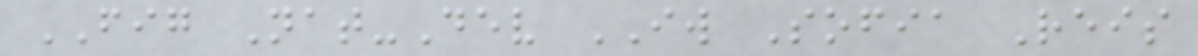FIG Nat-Dev IW Sofia Reis
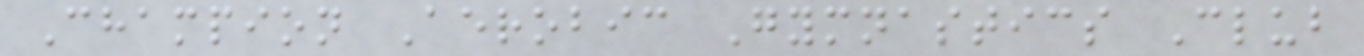Champion Aerobic Gymnastics Club
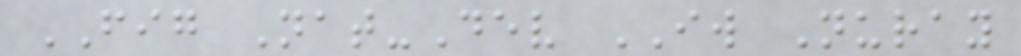FIG Nat-Dev IW Nuray
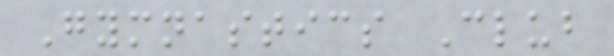Gymnastics Club
